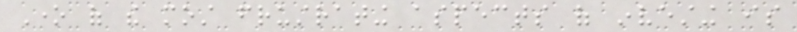One of the most frustrating aspects of investing is
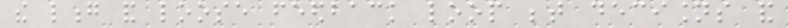the long and loose feedback loop between decisions and
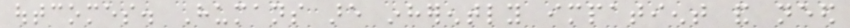outcomes. Humans are inherently impatient and need
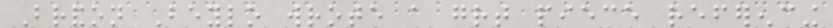Brandon Beylo wrote a great piece referencing
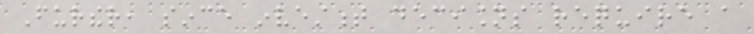Further, since investment decisions require a
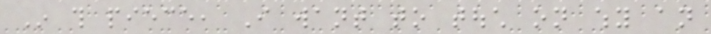In this piece, I want to touch on why an
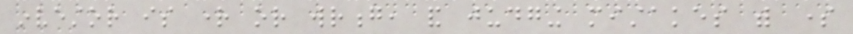investor is right or wrong, and judging mistakes with some
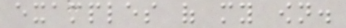examples of my own.
